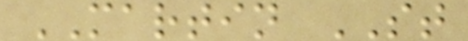MARTIN ST
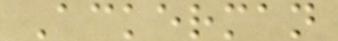Ackerman
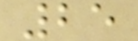25
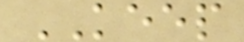KEEP
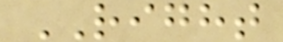RIGHT
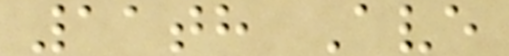11th Ave
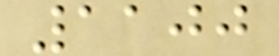1100
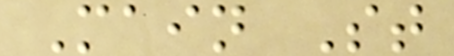Main St
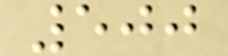500
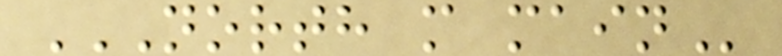NORTH M MAIN
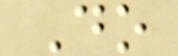Do
